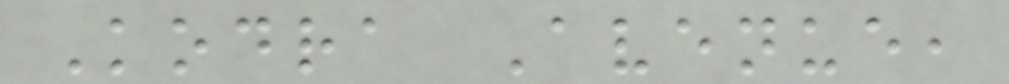Kodra Avenue,
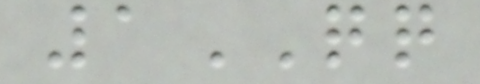1QQ
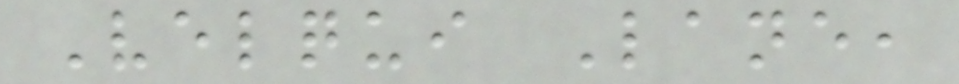Velqui Lane,
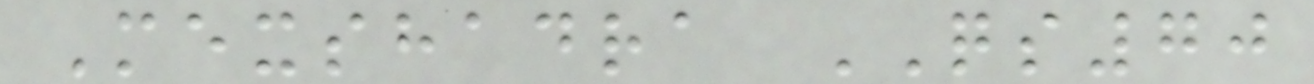Mexshadra QS70
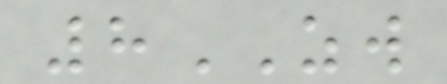8ZW
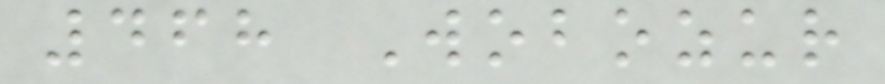468 Wobozur
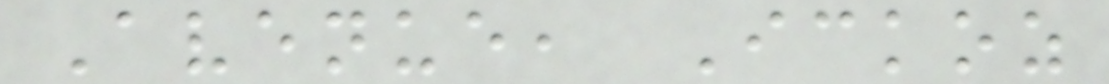Avenue, Ickoz
